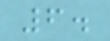6.
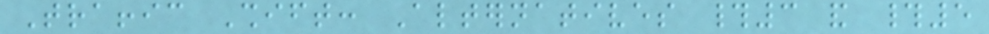Traffic Shift: Alternatives #3 and #5
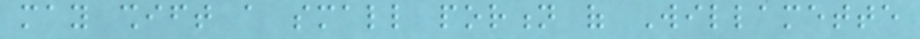may shift a small portion of Willamette
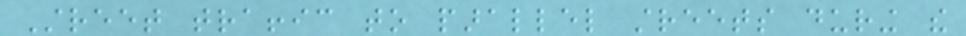Street traffic to parallel streets during the
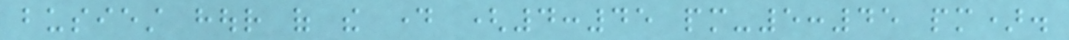busiest hour of the day (4:45 pm-5:45 pm).
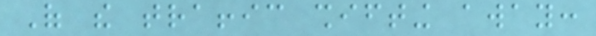Of the traffic shifting away:
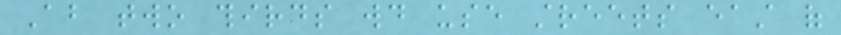About two thirds would use streets east of
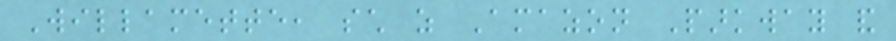Willamette, such as Amazon Parkway and
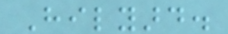Hilyard.
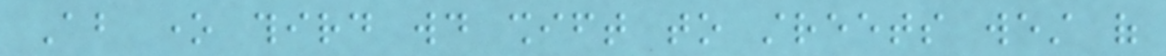About one third would shift to streets west of
